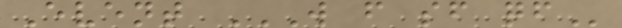Event W F SF QF
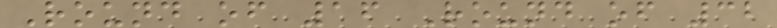Round of 16 Round of 32
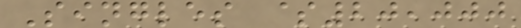Singles $20,000
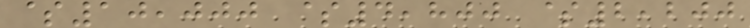$10,000 $4,800 $2,200
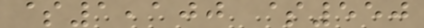$1,100 $550
